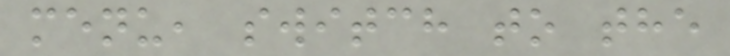menu, switch to the
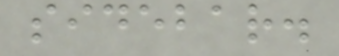sidebar.
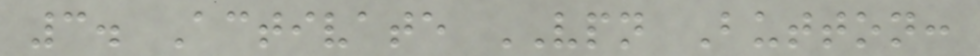3. Activate VPN Button:
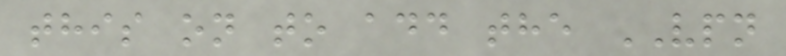this on to add the VPN
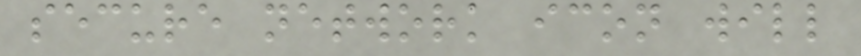secure network icon will
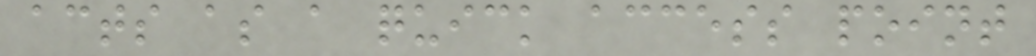acts as a quick access point
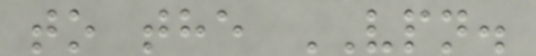to the VPN.
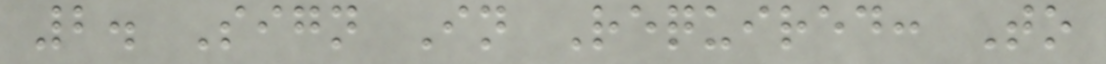2. Sign In Required: To
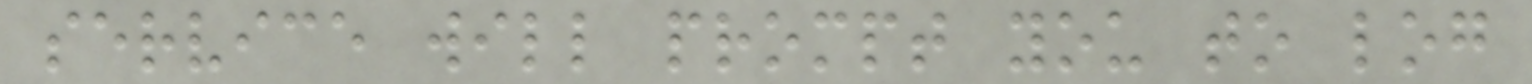service will prompt you to log
